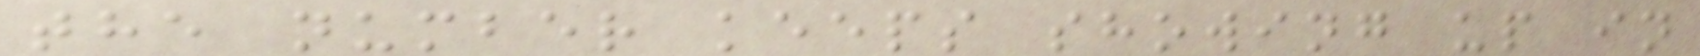the number keeps showing up in
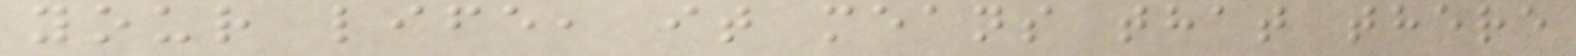your life, it means that there
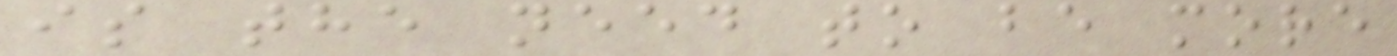is the need to be more
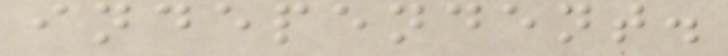independent.
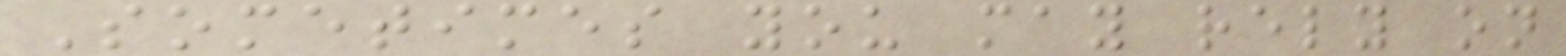Sometimes you may rely on
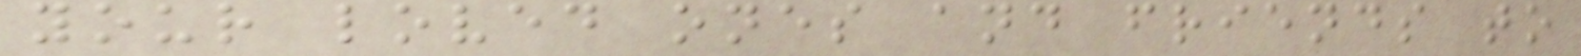your loved ones and friends to
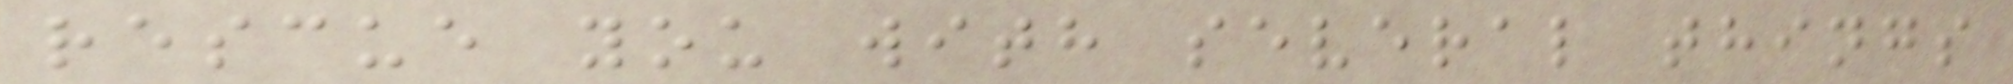rescue you with several things
